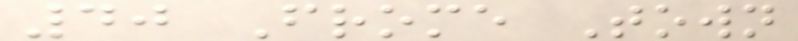40 Frome Town
